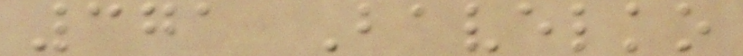371 Bavelko
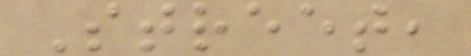Street,
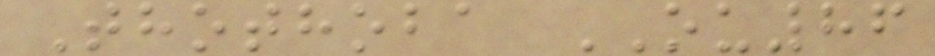Thothoba OU86
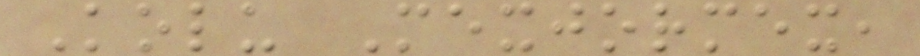Kolu Mexjormex,
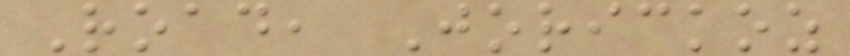Road, Jorickoz
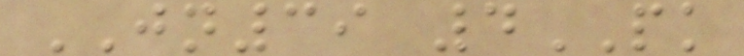JN39 4PK
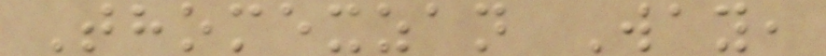Thomexzan Way,
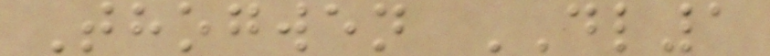Thogwen DL1
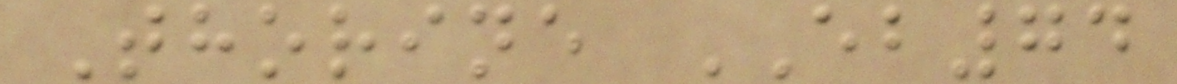Thorine EB74
